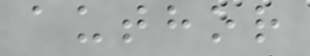author
